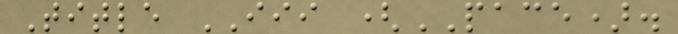Title III (PACE).
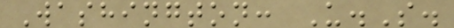Washington: U.S.
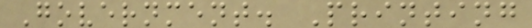Government. Printing
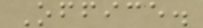Office.
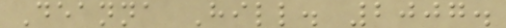Deanna Hill. 2007.
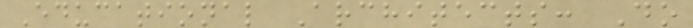Educational Architects: Do
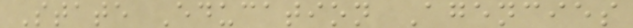State Education Agencies
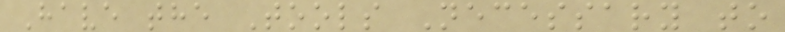Have the Tools Necessary to
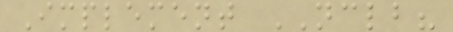Implement NCLB?
